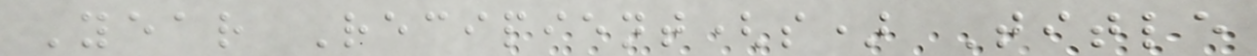Year Recipient(s) Title
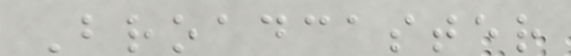Broadcaster
